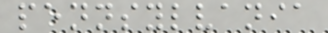pennsylvania
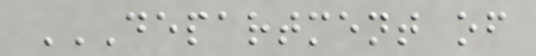DEPARTMENT OF
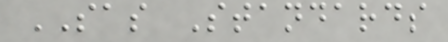SAS Standards
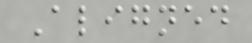Aligned
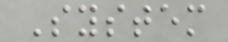System
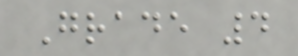Grade 4
